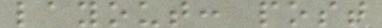layout: post
